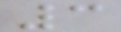3
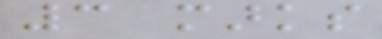3 marks
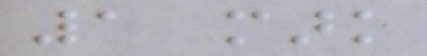1 mark
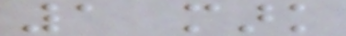1 mark
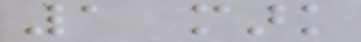1 mark
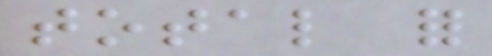total for
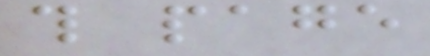this page
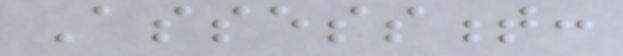Assessment:
